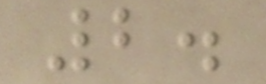2.
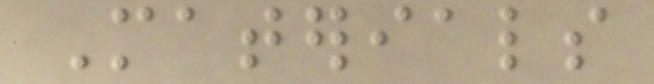Materials
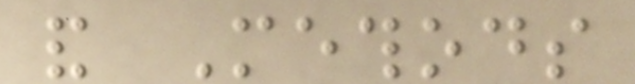and Methods
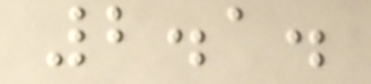2.1.
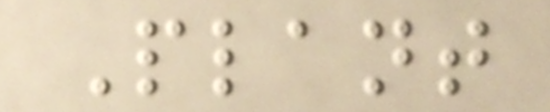Plant
